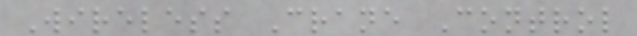Wireless Crane Control
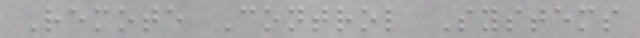Remote Control Systems
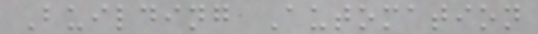Building Automation
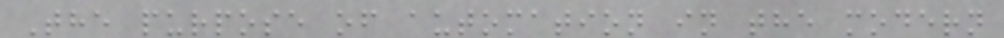The purpose of automation in the modern
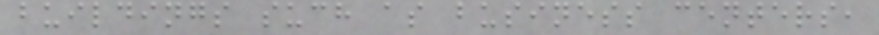buildings such as business centers,
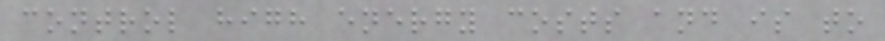control high energy costs and is to
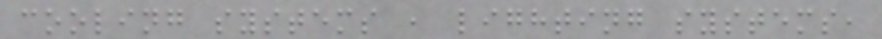cooling systems , lighting systems,
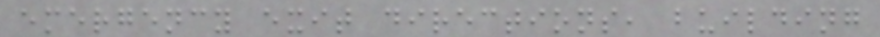emergency exit directions, building
